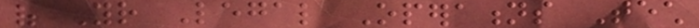of Your Legal Operations Tech
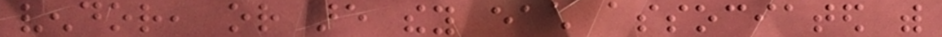vendor, or are they each associated with
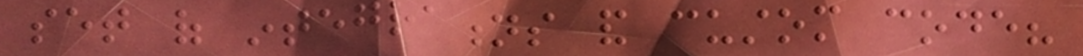set of integrations and custom code?
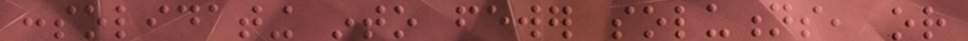consolidating into fewer solutions, or
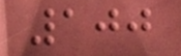100
